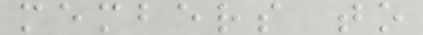members to
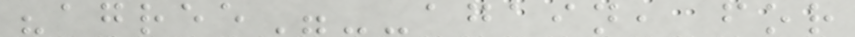"agree"--again, for
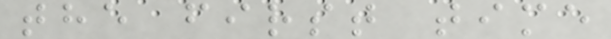the first time
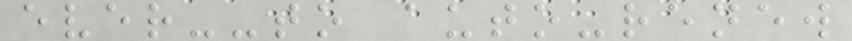ever--to auto-renew
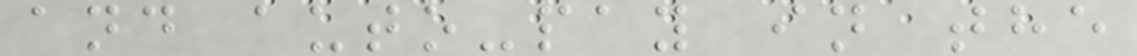and auto-pay in the
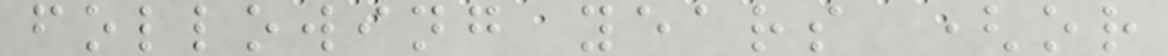following years (or
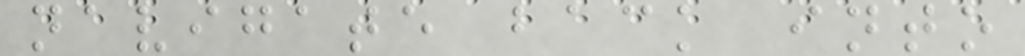navigate back into
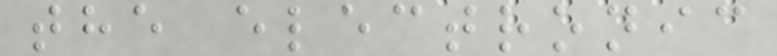the electronic
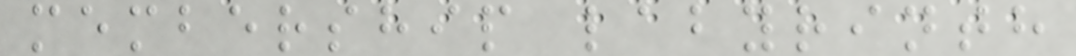membership labyrinth
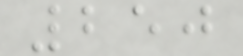250
